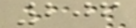206
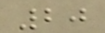20
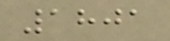1801
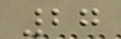27
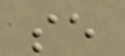se
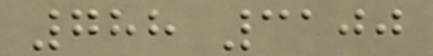788 3100
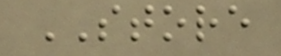STORE
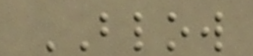BLOW
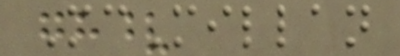McMillan
